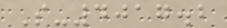S-4017.2
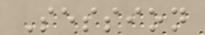Session
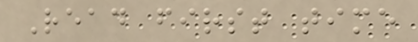Read first time
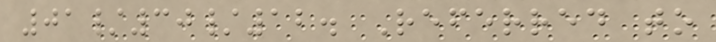01/30/12. Referred to
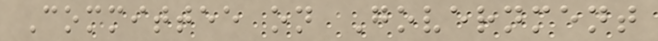Committee on Government
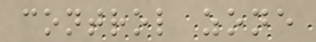control zone
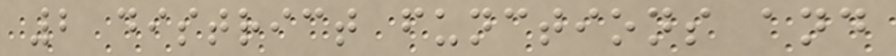2 district functions and
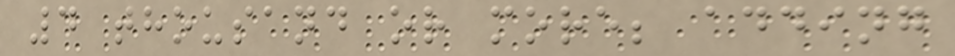4 thousand or more; adding
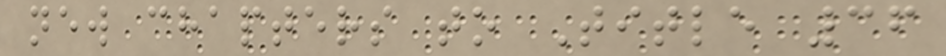new chapters to Title 36
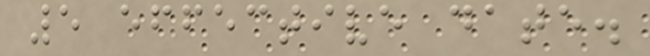5 effective date.
